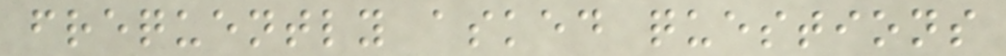frequently asked questions
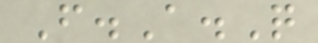F.A.Q
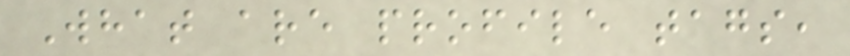What are profile tags,
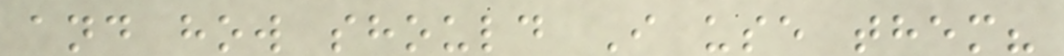and how should I use them?
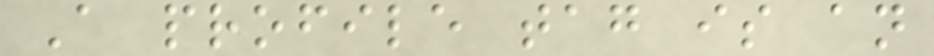A profile tag is an
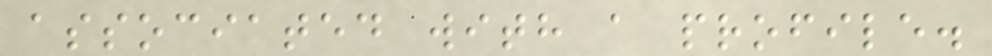associated with a profile.
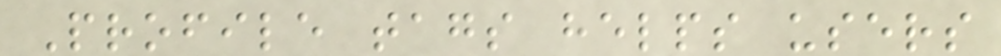Profile tags helps users
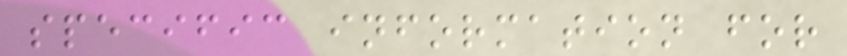specific information for
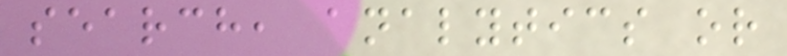search, analytics or
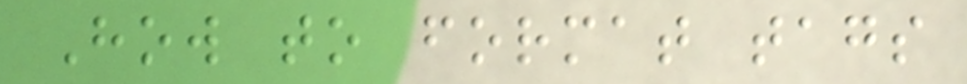How to format tags
